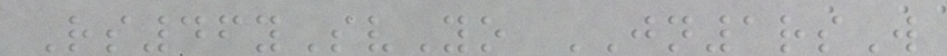Rs46ySvYo JN1rsW
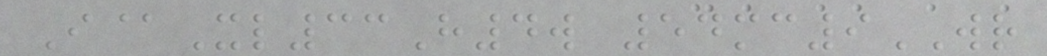I@Xl33H4w 54mc9WR
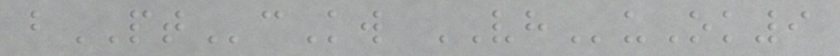bPTcKw VHuOk9
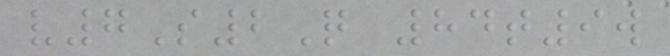v7S2Q 84t9w
